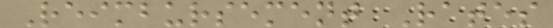Reimbursement Rates
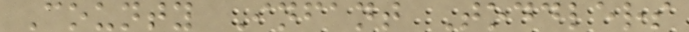County Infant Toddlers
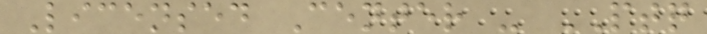Licensed Center - PTQ
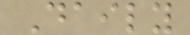Daily
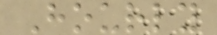Hourly
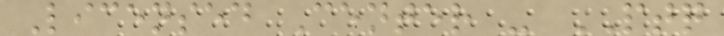Licensed Center - PTQ
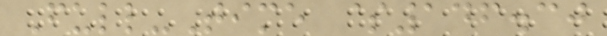Full-Time $146.30
